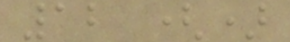12 ()
